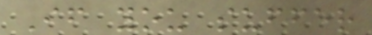If you suffer
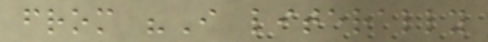from "I literally
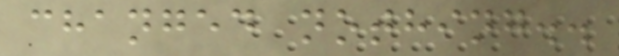changed nothing..
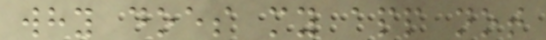why does my app not
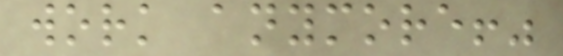work anymore!"
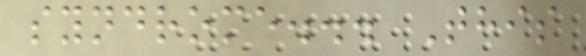syndrome... This
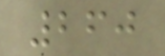260
